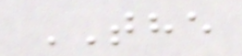THE
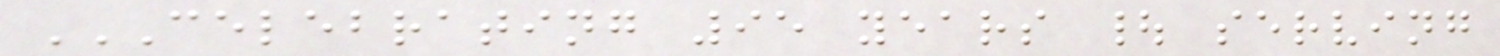CELEBRATING 95 YEARS | SERVING
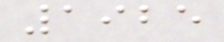1925
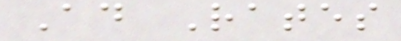Ad Rates
